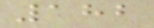182
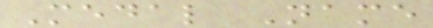Medal Name
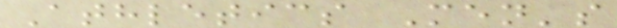Athletics Men's
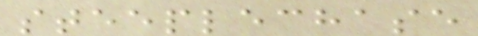steeplechase
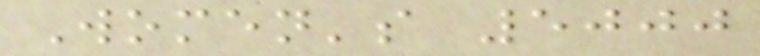Women's 5000
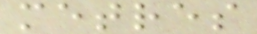metres
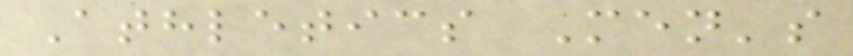Athletics Men's
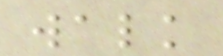walk
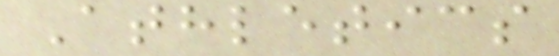Athletics
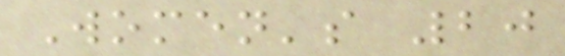Women's 20
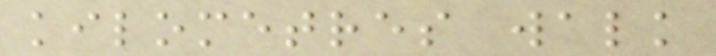kilometres walk
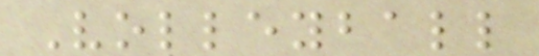Volleyball
